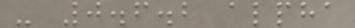- 0.6.2 alpha
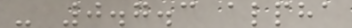- 0.7.3 alpha
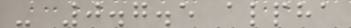- 0.7.5 alpha
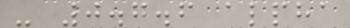- 0.7.6 alpha
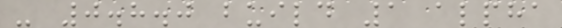- 0.8.0 build 1 alpha
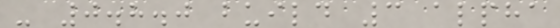- 0.8.0 build 3 alpha
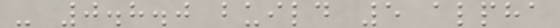- 0.8.0 build 5 alpha
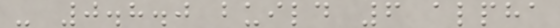- 0.8.0 build 6 alpha
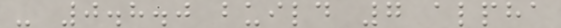- 0.8.0 build 7 alpha
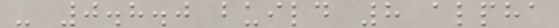- 0.8.0 build 8 alpha
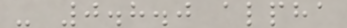- 0.8.0 alpha
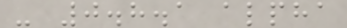- 0.8.1 alpha
